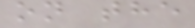on the
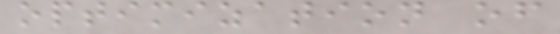optimization of
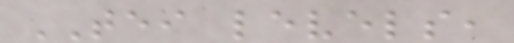TEI levels,
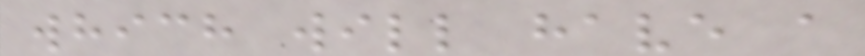which will have a
